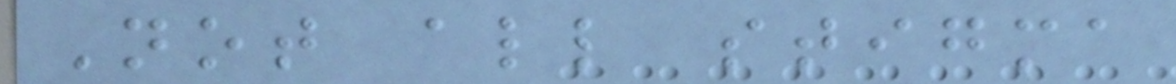Not all stigma
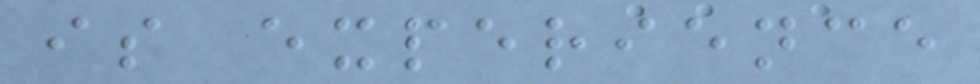is experience
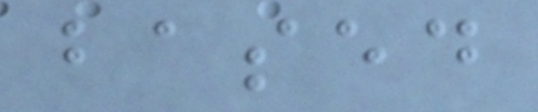based
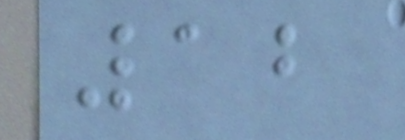12
